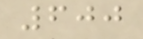600
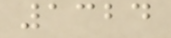1324
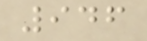946
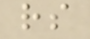rs
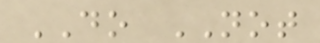DO NOT
